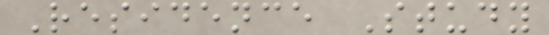Residence Study
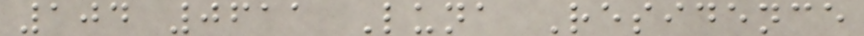104 0611 Luna Residence
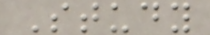Study
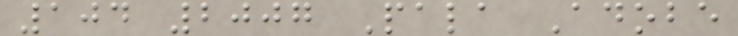104 2007 Pala Adobe
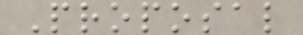Proposal
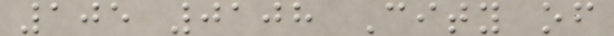105 0108 City of
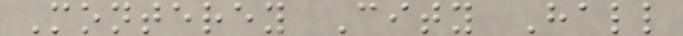Monterey City Hall
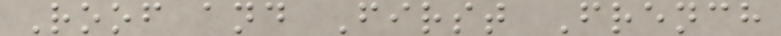Roof and First French
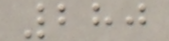280
